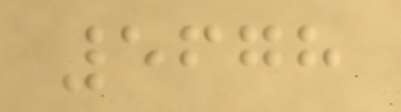5678
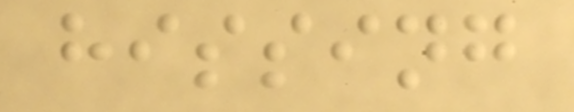hissing
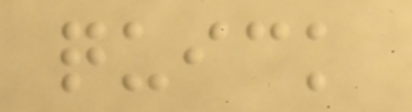quick
